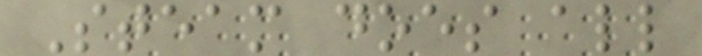Steam does all
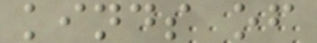kinds of
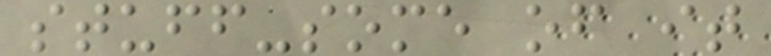stuff-some of it
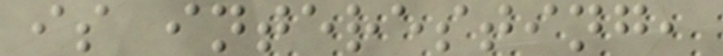is interesting,
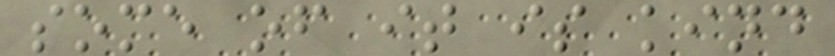some of it is kind
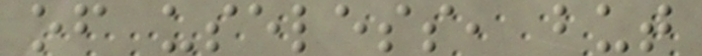of useless, but
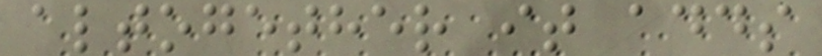altogether it adds
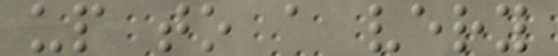up to a very
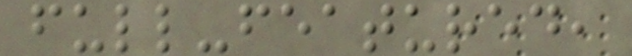full-featured,
